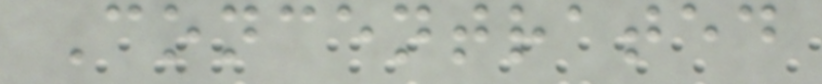Concentrated
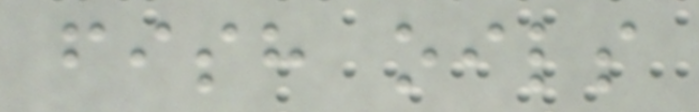fish oils
